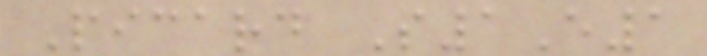Picard S1E1
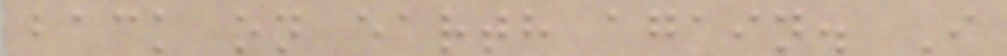back on earth again. I
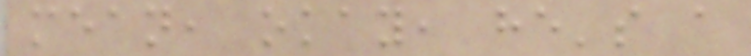mean, okay, he's a
